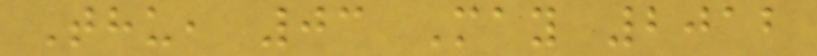Thu, 03 May 2012
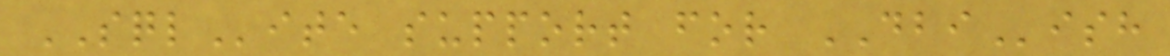SQLite support for DBIish
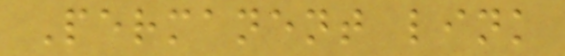Permanent link
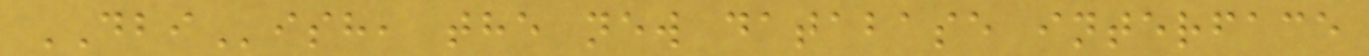DBIish, the new database interface
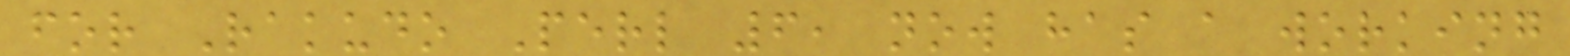for Rakudo Perl 6, now has a working
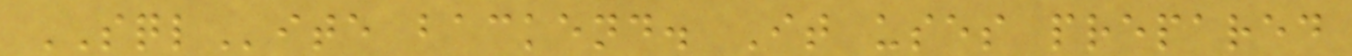SQLite backend. It uses prepared
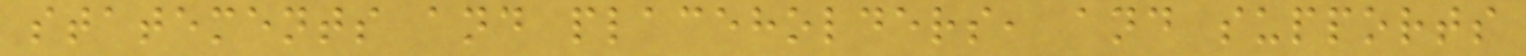statements and placeholders, and supports
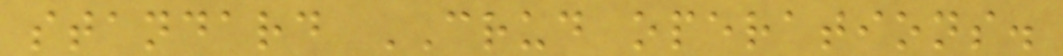standard CRUD operations.
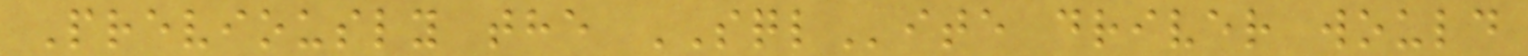Previously the SQLite driver would
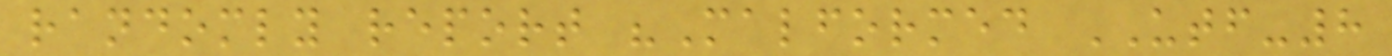randomly report "Malformed UTF-8
